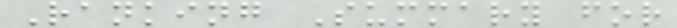Ranking Summary for
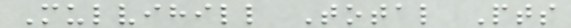Mulvihill Total Pts
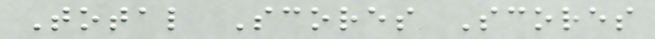Total Scores Scores
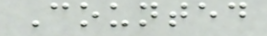Counted
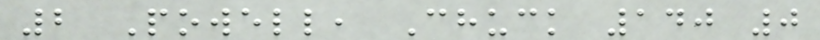2 Powell, Chuck 140 0
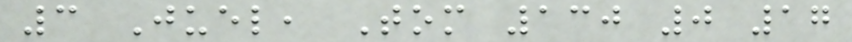3 Juel, Tom 130 0 17
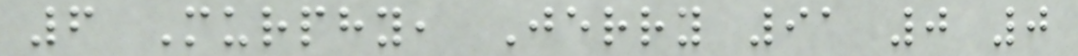6 Murphy, Jerry 91 0 0
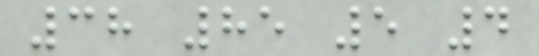38 85 5 4
